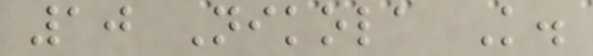10 Nikola K.
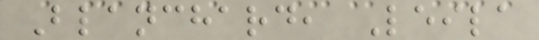Blanchard, Leila
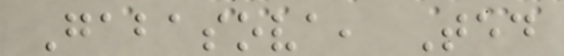Gabasova, Ted
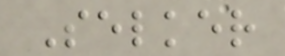Selker
